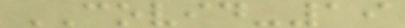COVID-19
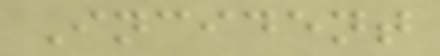Incident
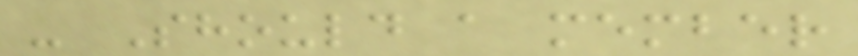- Should a member
